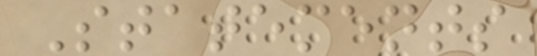Statements
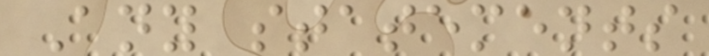Any statements
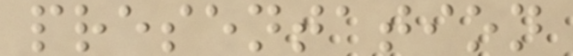presentation
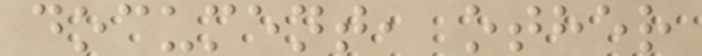document, other
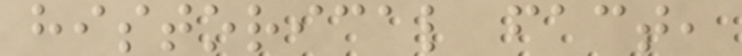historical fact,
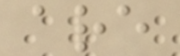are
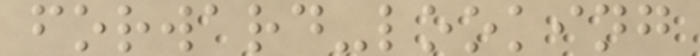forward-looking
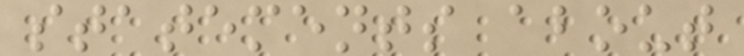statements about
